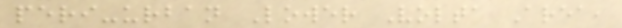peri-urban Lower Volta Area,
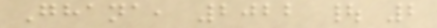Ghana, 2022 | 2
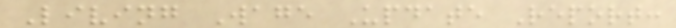Living Wage Update Report:
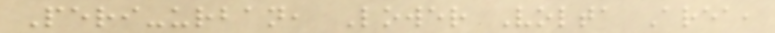Peri-urban, Lower Volta Area,
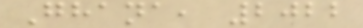Ghana, 2022
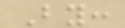By:
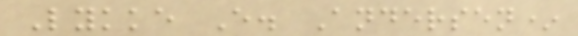Lykke E. Andersen*
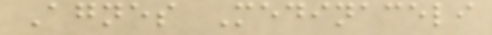Agnes Medinaceli
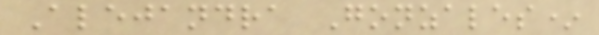Alejandra Gonzales*
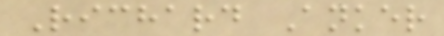Richard Anker
